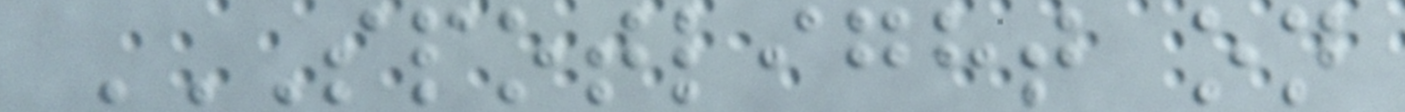SPOTLIGHT ON
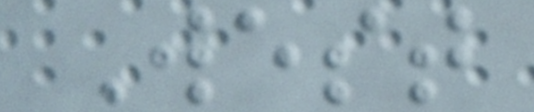West
